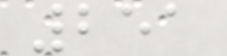251
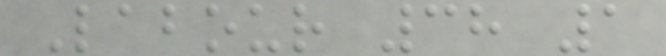Labour 38 1
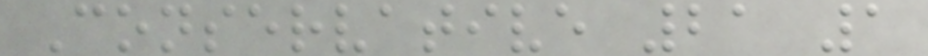Conservative 21 1
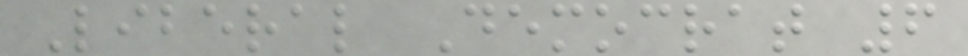Liberal Democrat 6
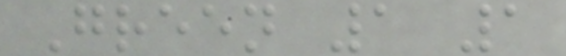Green 1 1
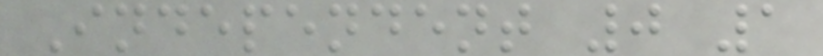Independent 0 1
